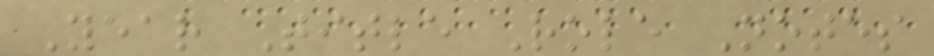Year Title Role Notes
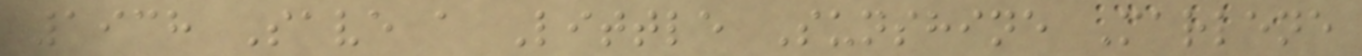1938 Save a Little Sunshine Marlene
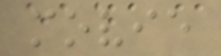movie
